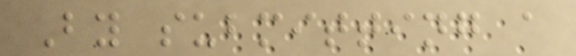By submitting a
